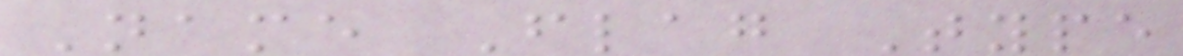Name Flag Type
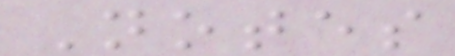Notes
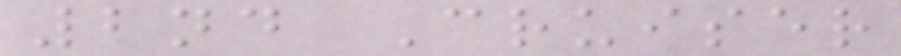2nd Cruiser
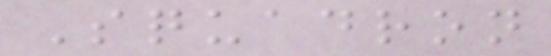Squadron
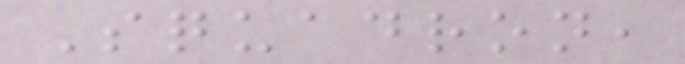Squadron,
